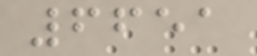6651
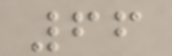66
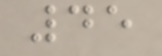45
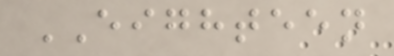EIGHTEEN
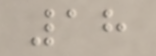18
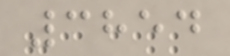3854
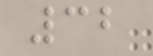32
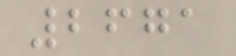2671
